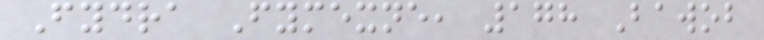Fydra Fymexne, 178 Bawob
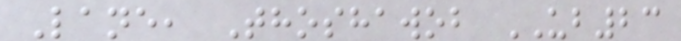Lane, Thoshawob UB23
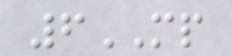6MP
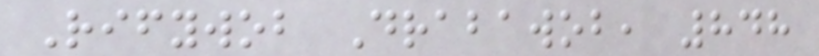Rifywob Drabawob, 848
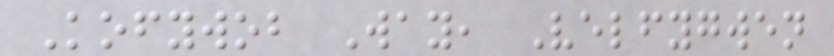Kofywob Way, Velfygwen
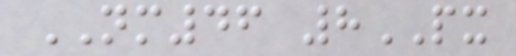NM46 8PX
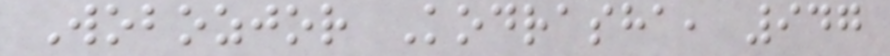Wobozjor Kodrasha, 947
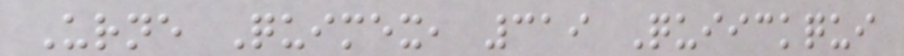Urne Quimex, 319 Quiickqui
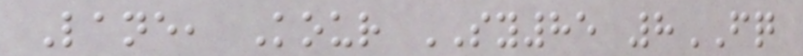Lane, Kour SY85 8FQ
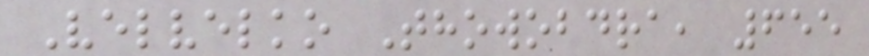Velvelko Thowobdra, 655
